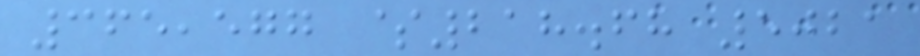365,577 $218.68 5021
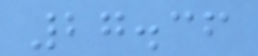27.36
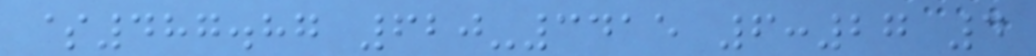$487.87 620-3415 6:27 4
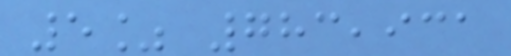5% 783,931
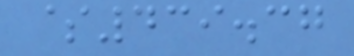$439.37
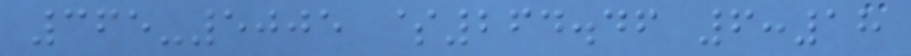365-5005 $264.46 6:18
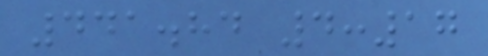441.84 4:17
